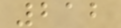212
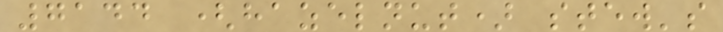7144 (hazelnut) stew's
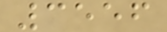3556
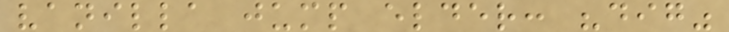vanilla jump elder: "dig"
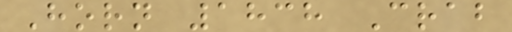Horn 1838 Crab
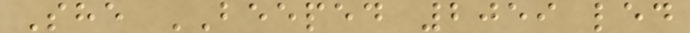She BEEPED 2059 led
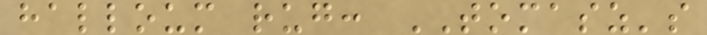halloum rug: TOMASZ's
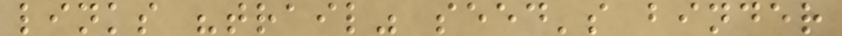links "trail" seed's binder
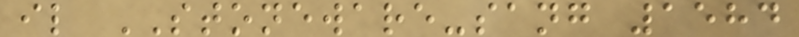il STONEWARE-sang 1584
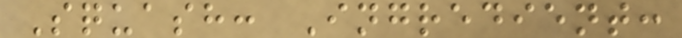Squash: Ingredient:
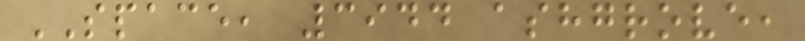SPACE, 3944 ashgrove,
